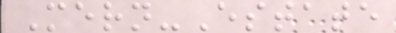Mern-Estate
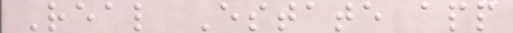Real Estate app
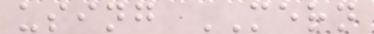using MERN
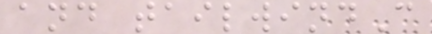and tailwindC
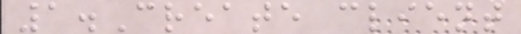1.Create client
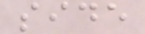side
